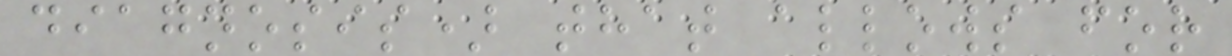diagnosis) that allows for
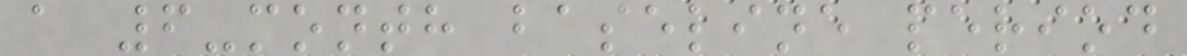a 6-month baseline period
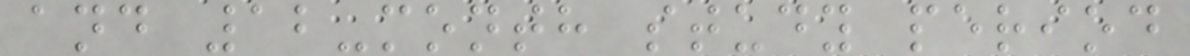and 12-month study period
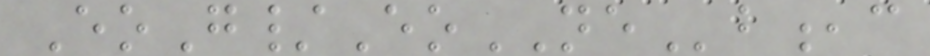EoG/EoNEb,c
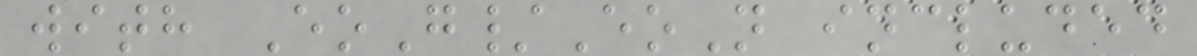with EoG/EoN included
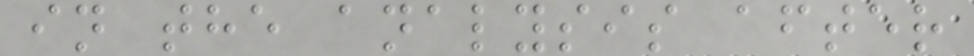in the analysis after
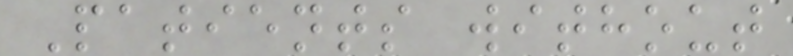Patients without
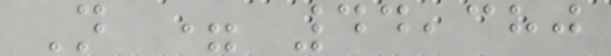N = 44,380
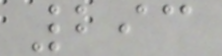293
